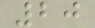20
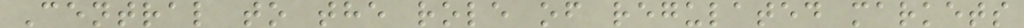Central to the role of regulated markets
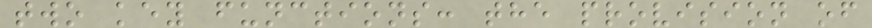two key functions: the provision of
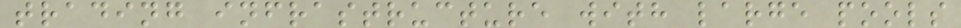trading infrastructure with large pools
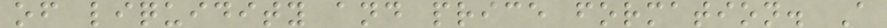of liquidity and price formation. A
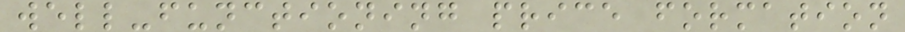well-functioning price formation
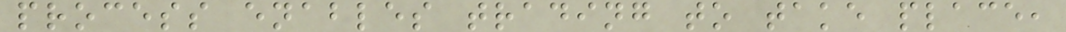process enables trading to take place,
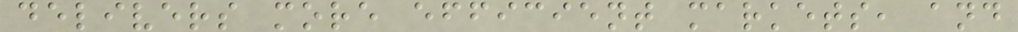delivers more efficient markets, and
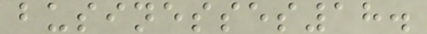businesses18.
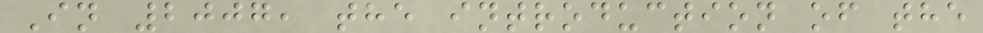In 2007, the introduction of the
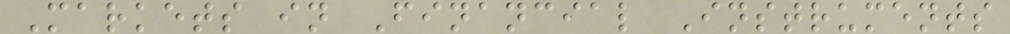Markets in Financial Instruments
